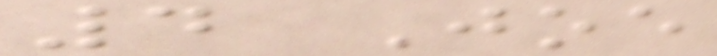4 Joe
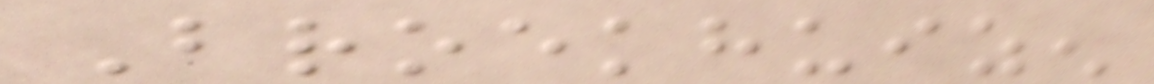Broekhuizen
